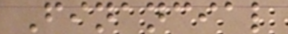Financial
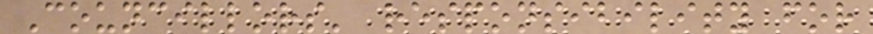Councillors' responsibility for
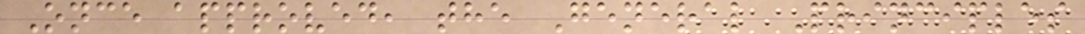Once approved, the General Principles
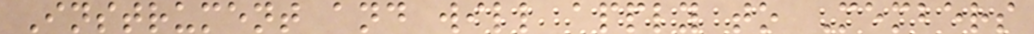Instrument and will apply to Members
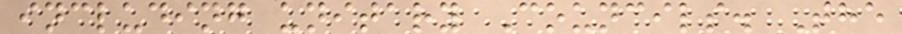including unitary Councils. The
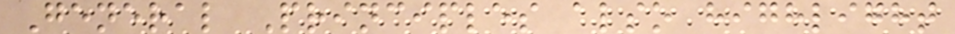General Principles also highlight
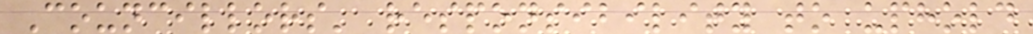Councillors' responsibility to uphold
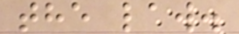the law.
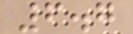6.7
